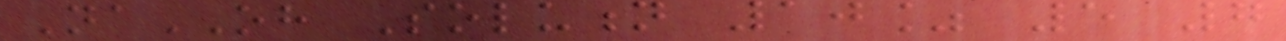NaOH Solution 10% 5 7
